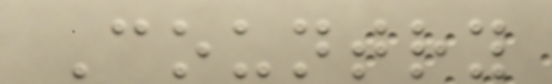Country
